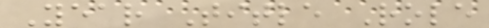Year Title Role
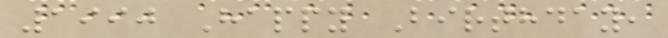1990 Happy Birthday,
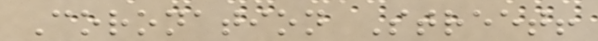Coronation Street!
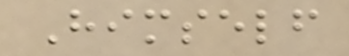Himself
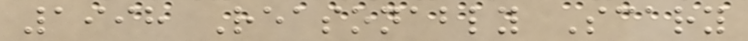1998 Reasonably Scary
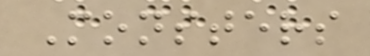Monsters
